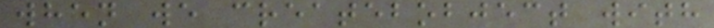when we createbobject with
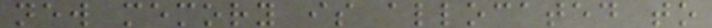new memory is allocated to
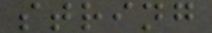string
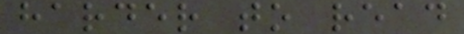harder to read
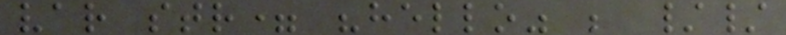var str= "hello" ; //
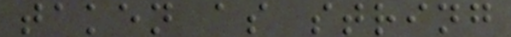taken as string
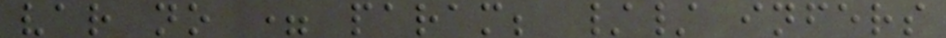var no = param; // infers
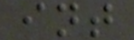int
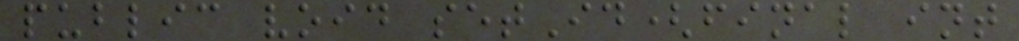public void setId(final int
